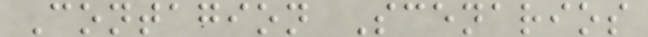Contagion Scenarios
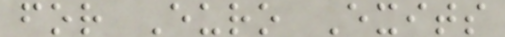for Euro Exits
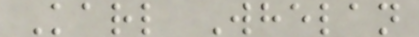Karl Whelan
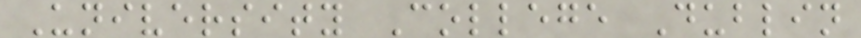University College Dublin
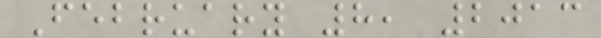February 8, 2013
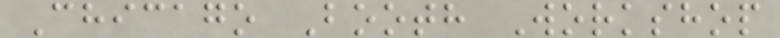Chicago Booth Workshop
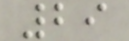29
